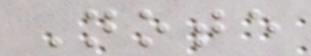Note
